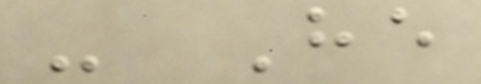- He
